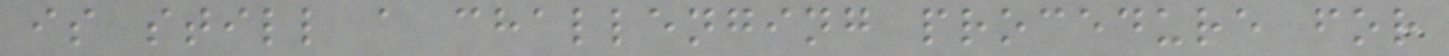is still a challenging procedure for
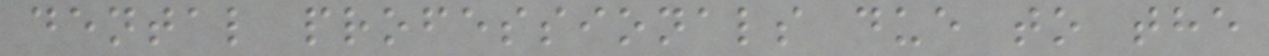dental professionals due to the
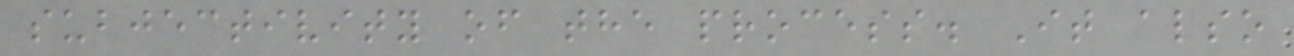subjectivity of the process. It also
